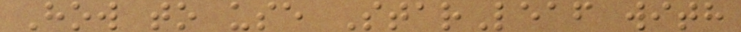How to use StarLeaf with
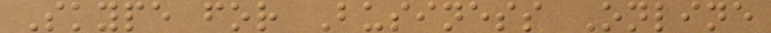Skype for Business Online
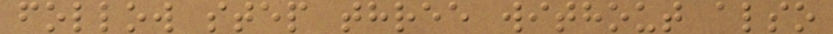follow step three without also
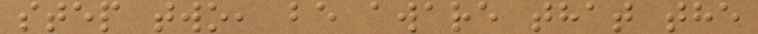step two, be aware that the
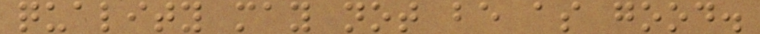quality may not be as good.
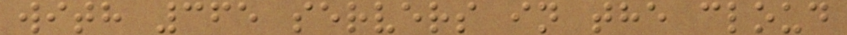with 365 servers in the cloud
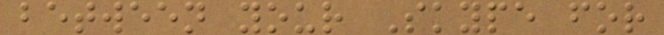between your Skype for
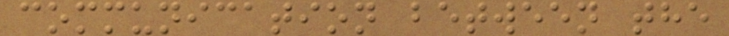communication between the
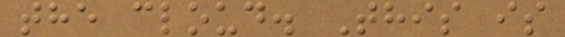the cloud. This is
